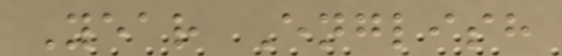Year English
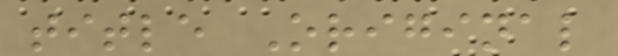title Original
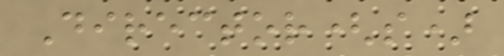Director(s)
